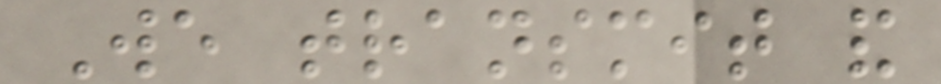We transmit and
